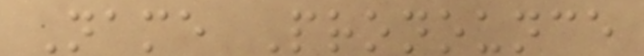Name Pronounce
